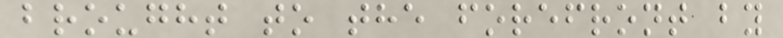brought to the forefront by
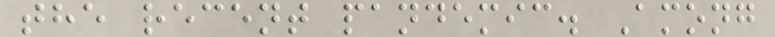the recent pandemic. Among
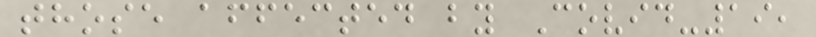those affected by Covid-19,
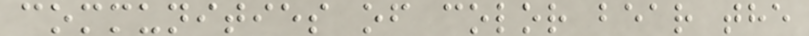communities of color bear the
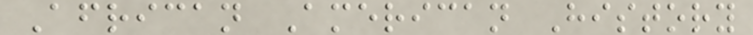African American History
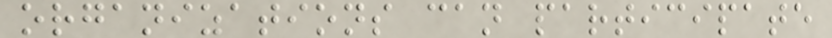organizations can participate
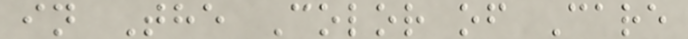in The Color of Care
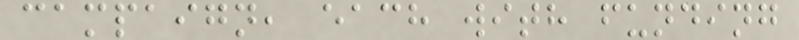campaign, each with funding
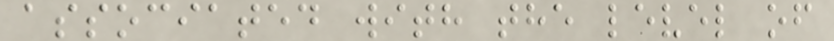associated with the level of
